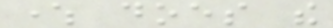where does the
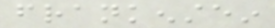frankenstein
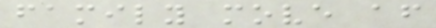family move after
